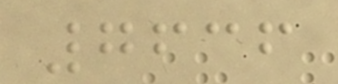7636
